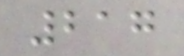217
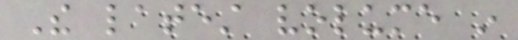The latest volume in
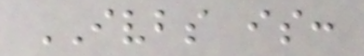IVBS is:
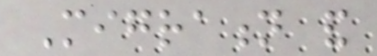Migration and
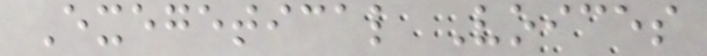Exegetical Voices
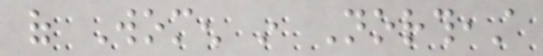of Women in Northeast
